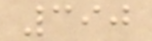390
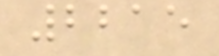2215
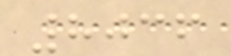8036
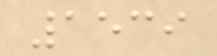1539
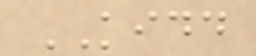KIDD
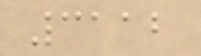3112
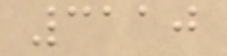3110
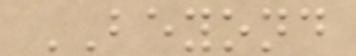BEYOND
